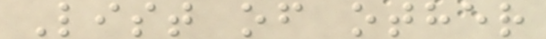List of other
